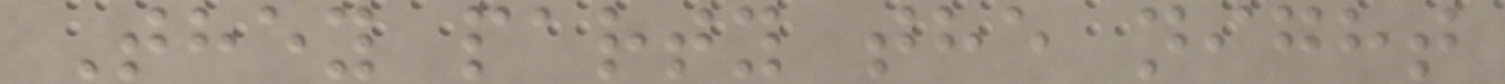They party the night
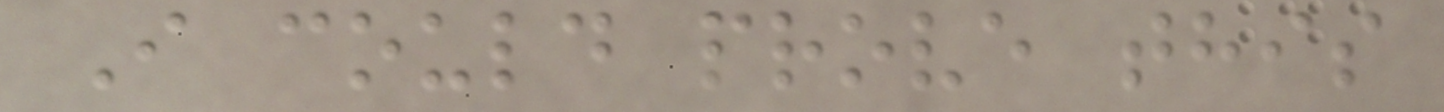I could prove this
